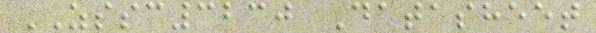ZSSC3230 Datasheet
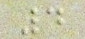4
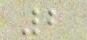2
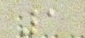1
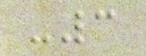-3
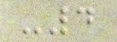-4
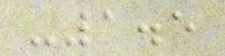-1.5
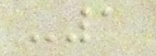-1
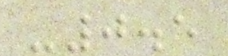-0.5
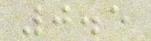0.5
